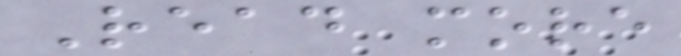Read more
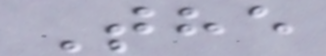The
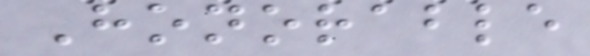Honorable
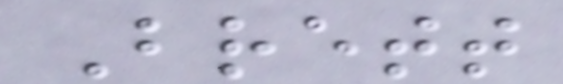Brett
